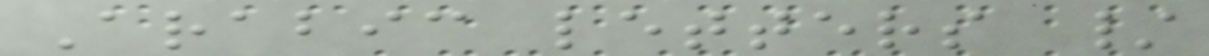Arabic letters /
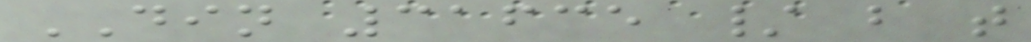DIN 31635 / b t
